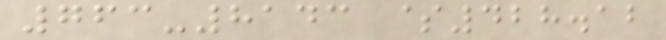763-8143 $428.12
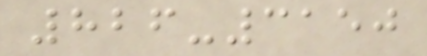826-3150
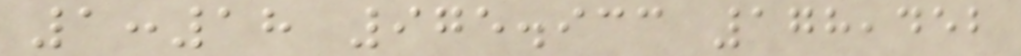1:18 975.933 178,452
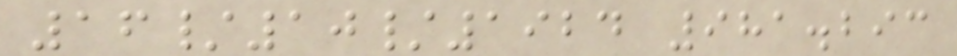16/10/1924 981.293
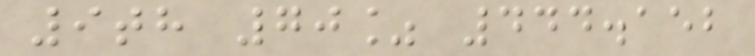9th 70% 444.152
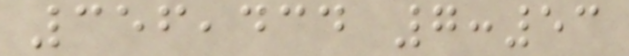356,434 7:53
